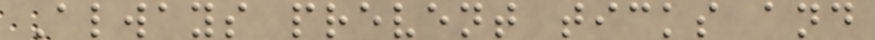Always prevent ticks and
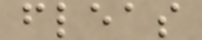fleas
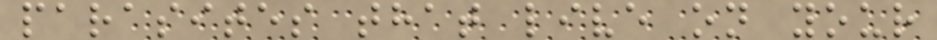parasites that live on your
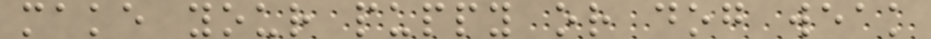make your puppy or dog weak
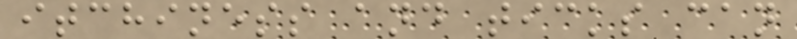itchiness and ticks can
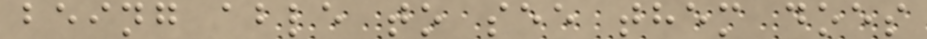being able to see them does
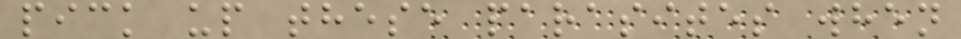pick up these parasites when
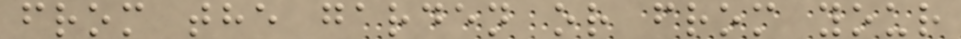from the garden or from your
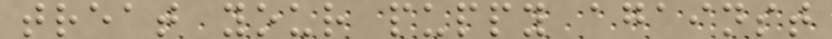treat your puppy against
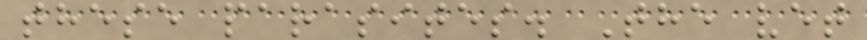these parasites. The vet
